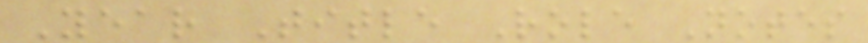Year Title Role Notes
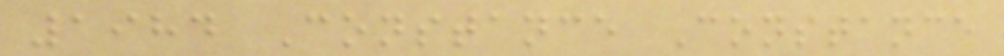1984 Constance Constance
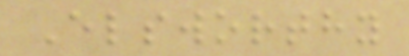Elsworthy
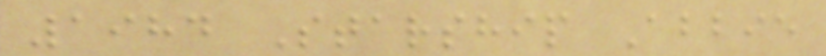1984 Starship Abbie
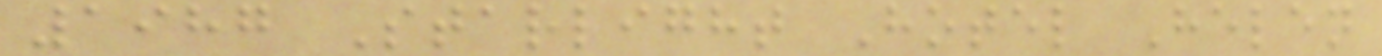1987 Starlight Hotel Helen
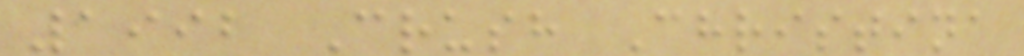1992 Crush Christina
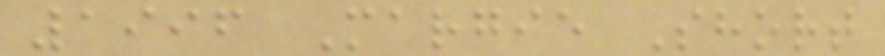1996 Margie Short
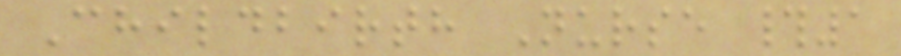Childbirth Nurse #1
